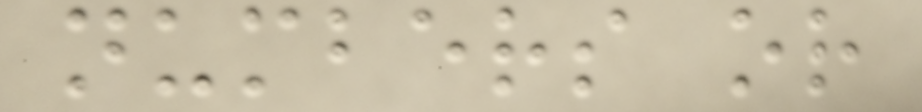numbers or
